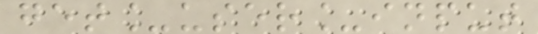get_user_input
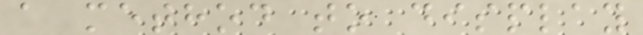a method to display
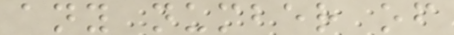any number of
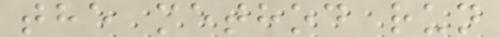the method run
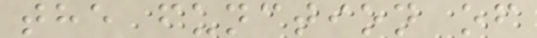the function of
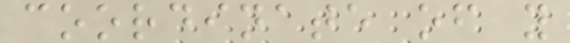coordinate of y
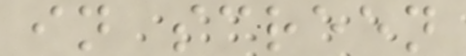in screen
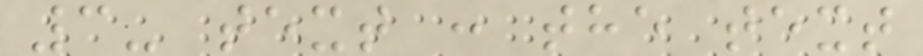3- text : the text
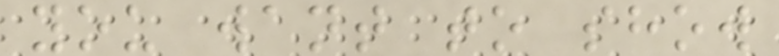you want to show
